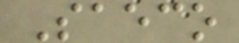Saeco
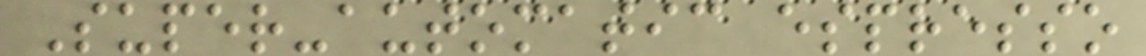Super-automatic espresso
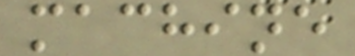machine
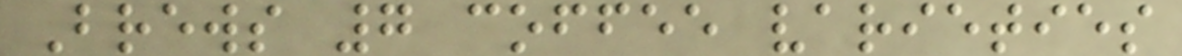Brews 7 coffee varieties
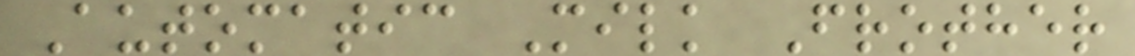Automatic Milk Frother
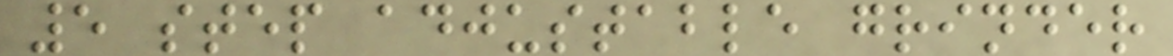5 step adjustable grinder
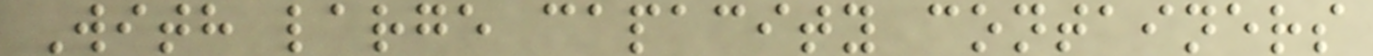With large capacity containers
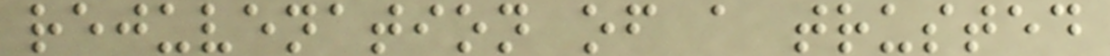rejuvenation of a trusted
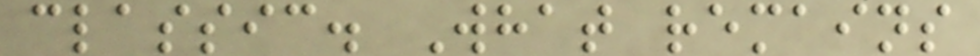classic. What remains
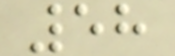58
